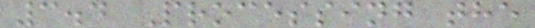3.4 Processing the
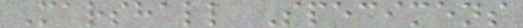Marshall Specimens
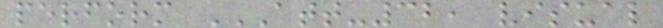perform ATT-32, VISUAL
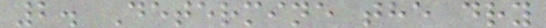2. Determine the dry
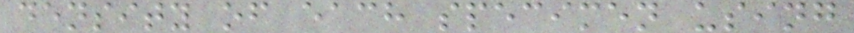density of each specimen using
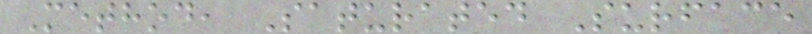Method, Saturated Surface
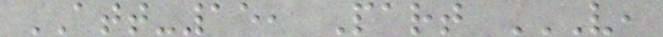ATT-15, Part V,
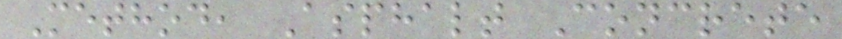Method, Asphalt Concrete
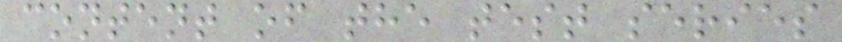content of the test series
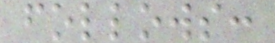follows:
